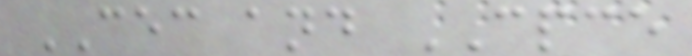CEC and CPCE
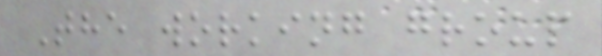The working group
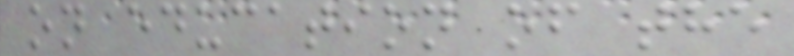on education of the
